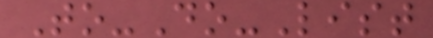To-Do-List
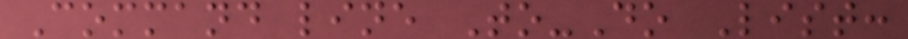Command line To-Do List:
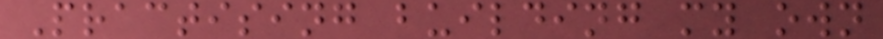Practising building my own
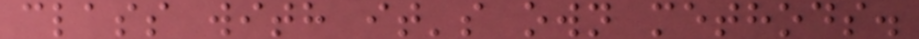class with it's own methods.
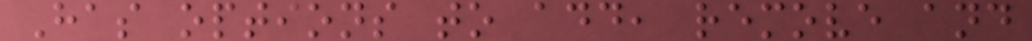Has options to add, remove and
